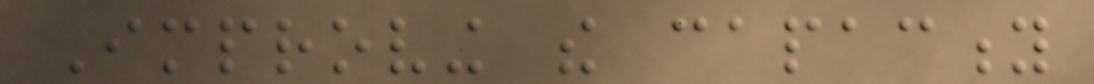Improving the capacity
